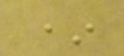*
